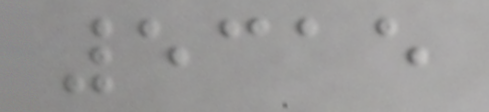5315
